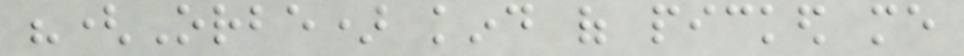"(Orbe) kind of picked me
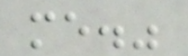me."
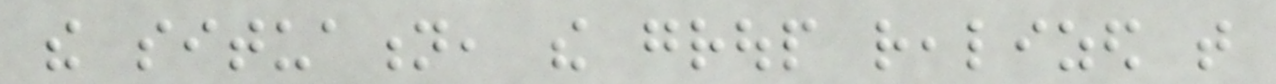the situation, the group realized that
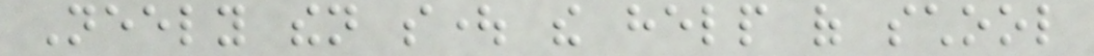Neely then sought the help of school
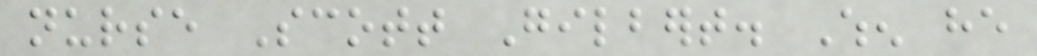nurse Scott Gilbert. When he
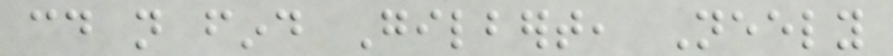could not find Gilbert, Neely
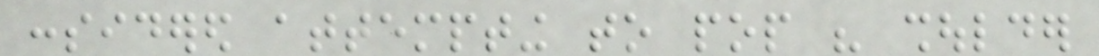considered attempting to pop his shoulder
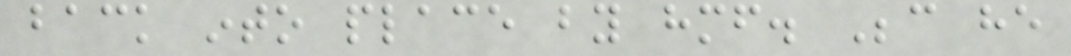back into place by himself. Because he
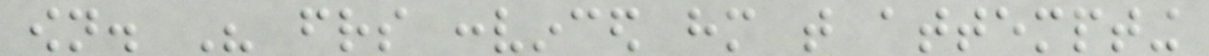own. His friends convinced him that attempting
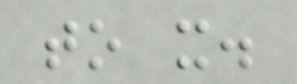to it.
